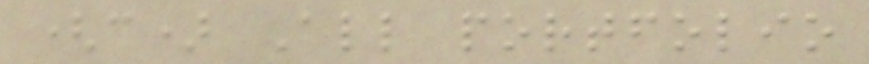(c) All portfolio
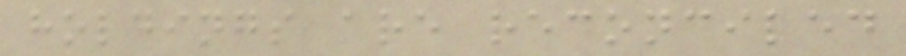holdings are reconciled
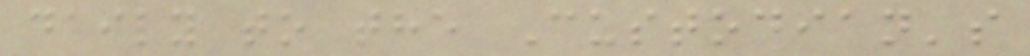daily to the Custodian's
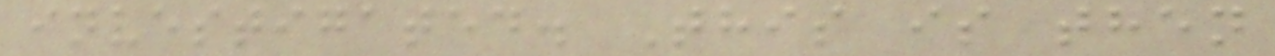investigated. This is then
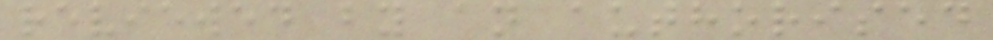reviewed by an authorised
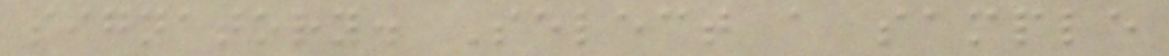signatory. Select a sample
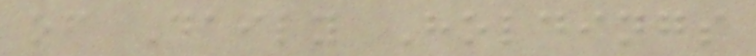of Daily Holdings
